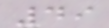49
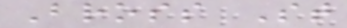Bross St
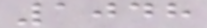1048
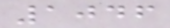1046
